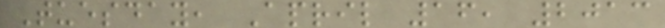Tuesday, April 16, 2013
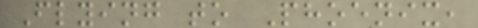Flying to Phoenix,
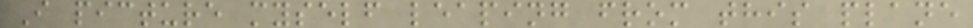I picture myself leaping from this plane
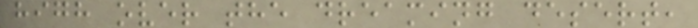high over the dreaming desert,
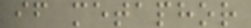if metaphor
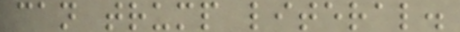can trump literal.
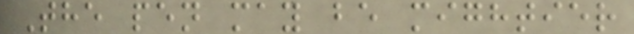The pen may be mightier
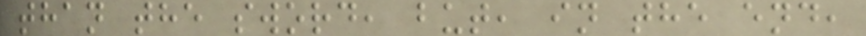than the sword, but, in the end,
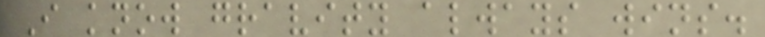I know gravity always wins.
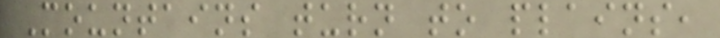Mountains turn to plains,
